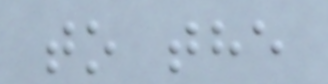to the
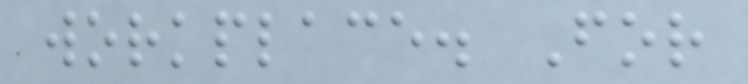workplace. For
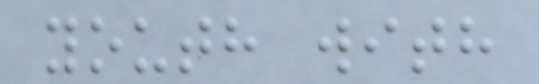youth with
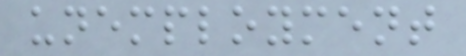unemployment
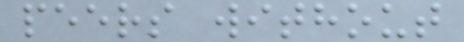peers without
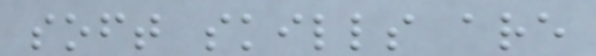soft skills are
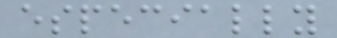especially
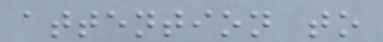attention to
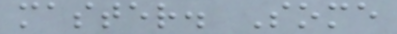master. Some
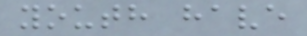youth have
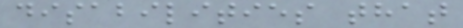disabilities that
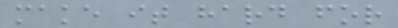make it hard for
